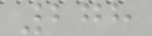278
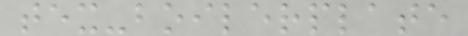tex-boilerplate
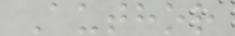Author
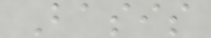Basis
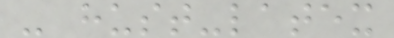- hust-latex
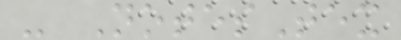- NotesTex
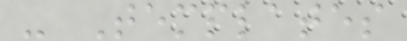- Templates
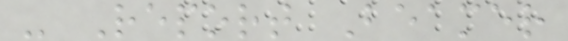- Report Beamer
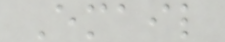Email
